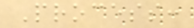Process:
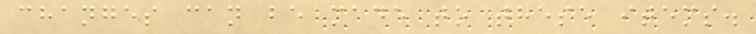changes can be made to these items.
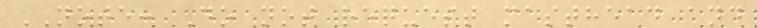NOTE: Do not request masthead and
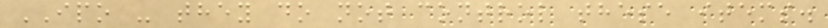IPO - they do not control these items.
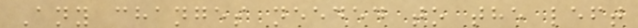Any changes needed to the left
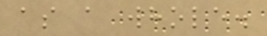as a whole.
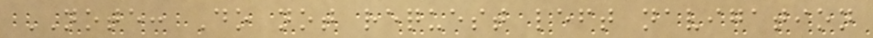NOTE: Do not request left navigation
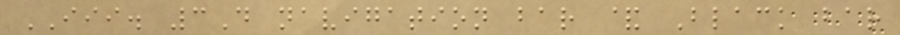III. 3D navigation bar & Black bar
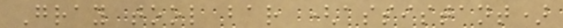Gray tool bar (assistant)
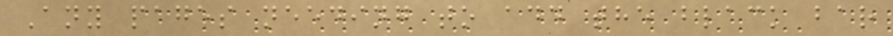Any pages needing to add the black bar
